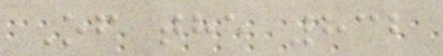Of the 832
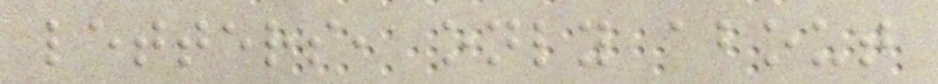letters, only about
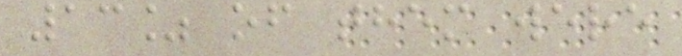13% of them were
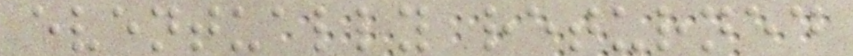eventually returned
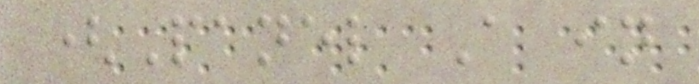(Panel A in
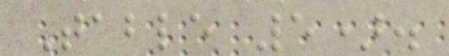Table 5).
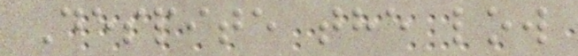Despite the low
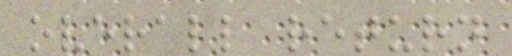overall return
